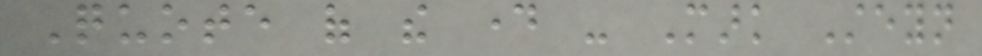Quote of the day - Mark Steyn
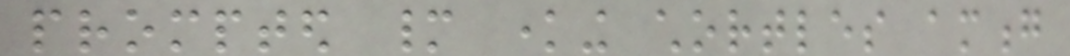prompted many knowing chortles among
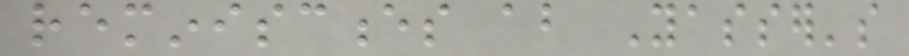reminiscences about Yasser's
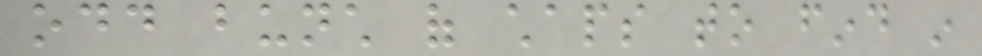odd bunch of chaps to find in
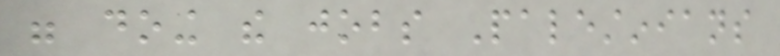were doing the jobs Palestinians
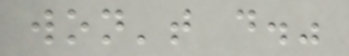won't do."
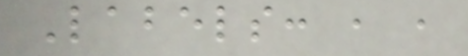Labels: , ,
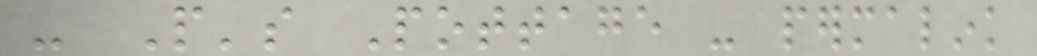- People's Pottage - permalink
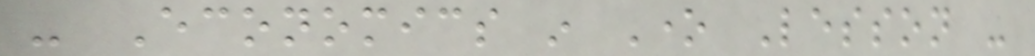- Economics in One Lesson -
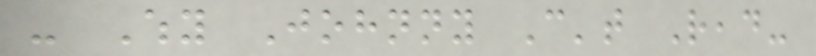- Why Johnny Can't Read-
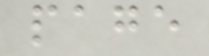page
